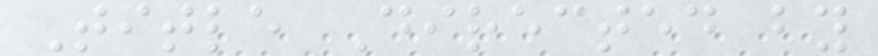Title Directed by
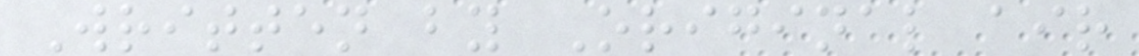Written by Original air
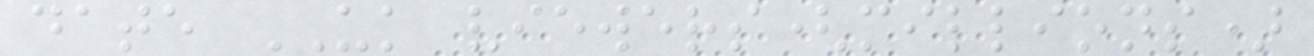date UK viewers(millions)
